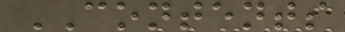CONTENTS
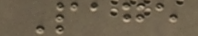Page
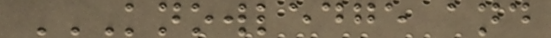KNOWLEDGE AND
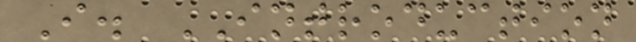I. INTRODUCTION
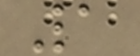1
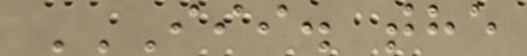III. THE
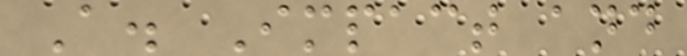A. Impact and
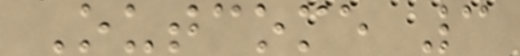Outcome 3
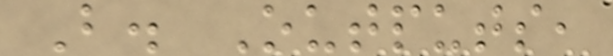B. Outputs,
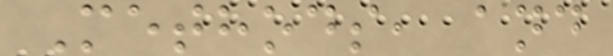Methods, and
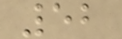52
